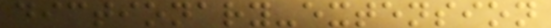dictionary-extension
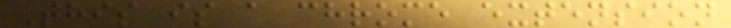This is a chrome extension
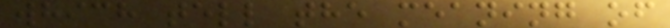which tell the meaning of
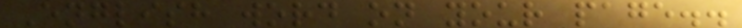English word on your page..
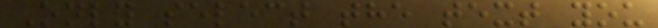Only select the text you
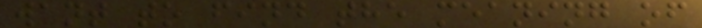want to find the meaning of
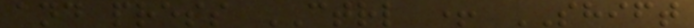and press CTRL + SHIFT
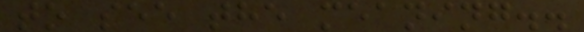to see the meaning..
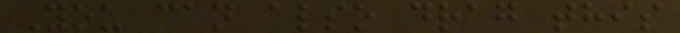You can also drag this
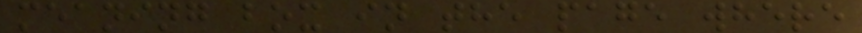meaning box in the page where
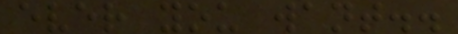ever you want..
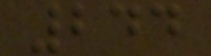244
